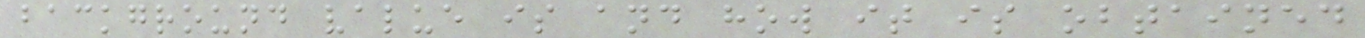background value is and how it is obtained
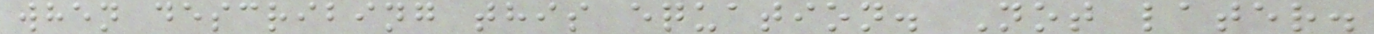when describing this equation. Not later.
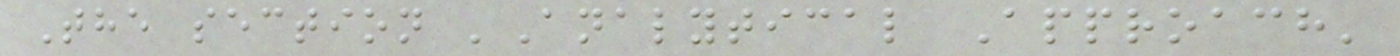The section 'Analytical Approach'
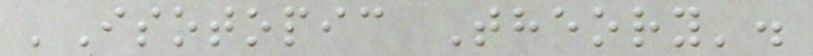'Isotopic Theory'.
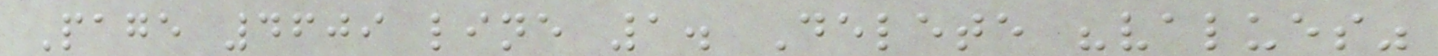Page 4609 line 1. Delete "values"
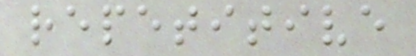repetitive
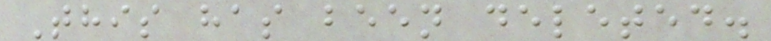This has been deleted.
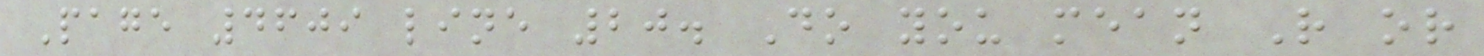Page 4609 line 20. Do you mean R or
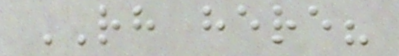RH here?
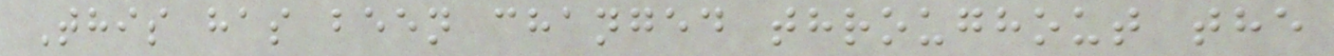This has been changed throughout the
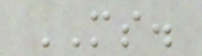MS.
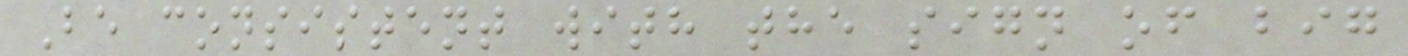Be consistent with the sign of big
